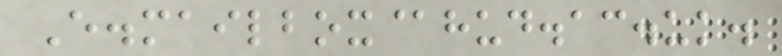E.mailbox@hud.ac.uk.
